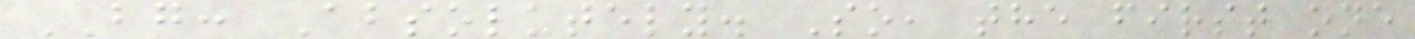BG: Absolutely. So, the first one
